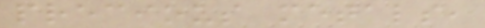precious metals,
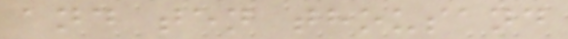and ten thousand
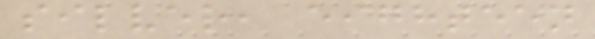silver, eighteen
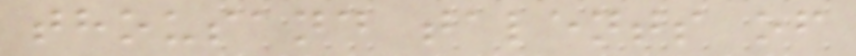thousand talents of
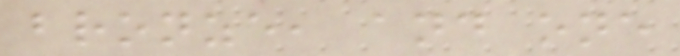bronze, and one
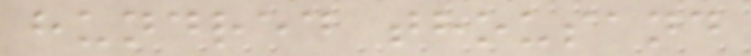hundred thousand
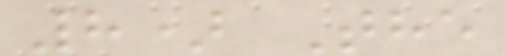8) The
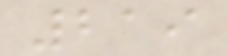219
